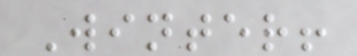Winter!
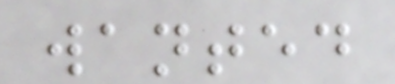wanted
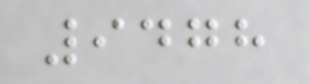9478
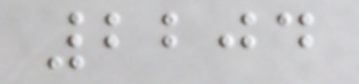2204
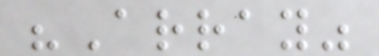"Array"
